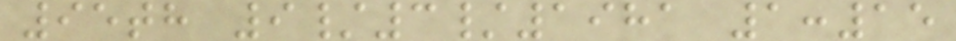95th 9/3/1981 1:15
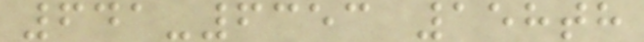641-6353 158th
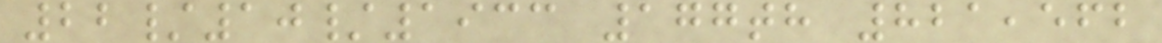22/10/1933 177th 821,562
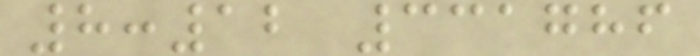8:12 331786
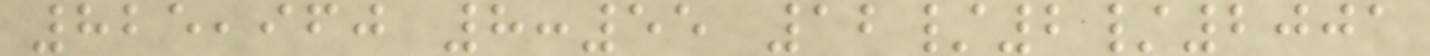825,960 8:55 12/2/2001
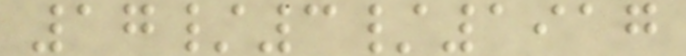17/3/1917
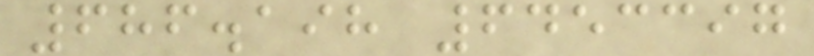686.198 6453397
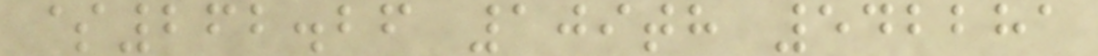$262.26 109th 542281
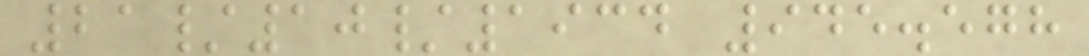21/10/1934 945.578
